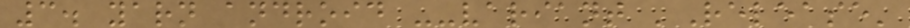3. yarn android --variant 'Release'
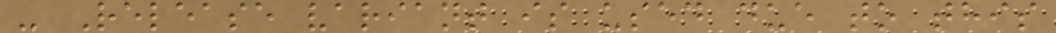- Release variant is used due to this
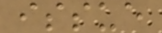issue
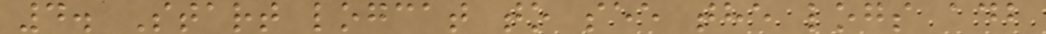4. Start logcat to see the logs adb
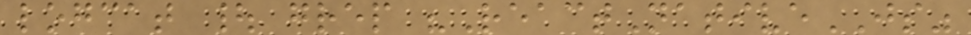logcat | grep "ReactNativeJS"
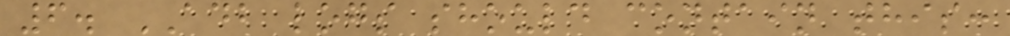6. ADB logs should contain this:
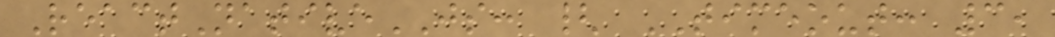ReactNativeJS: { TIMEOUT: 3,
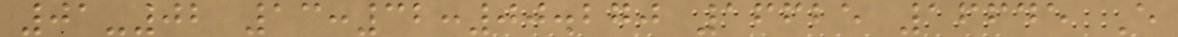01-02 13:32:00.270 16625 16645 E
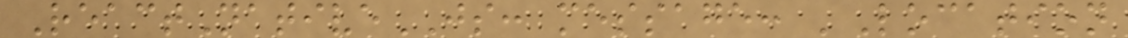ReactNativeJS: message: 'Location
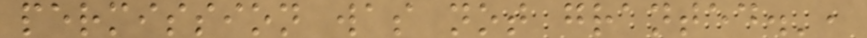permission was not granted.',
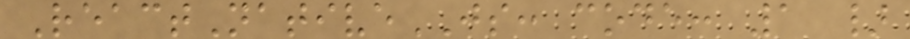ReactNativeJS: code: 1 }
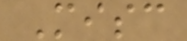Misc
